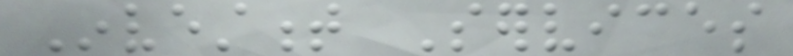Investment Services
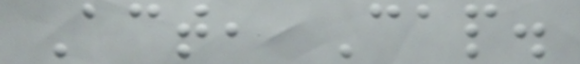Act, Cap.
